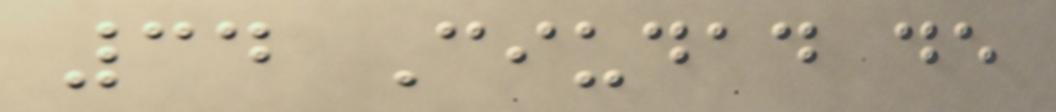34 Ciudad de
